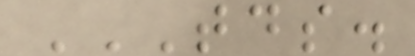TDS.
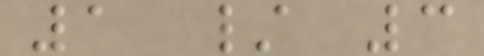1 / 3
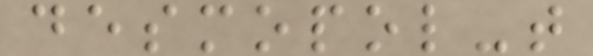desmopol-t
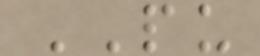PU
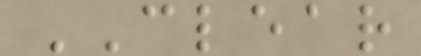CLEAR
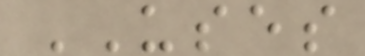USES
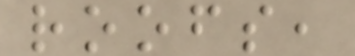roofs,
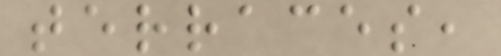terraces,
